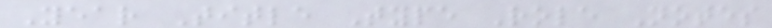Year Title Type Role Notes
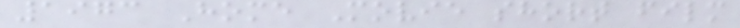1973 Home Movie short film
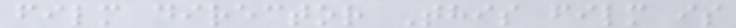film director This film is
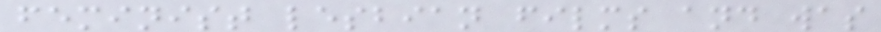feminist lesbian films and was
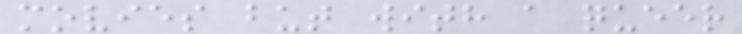movies but with a queer
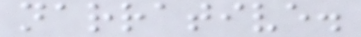narrative.
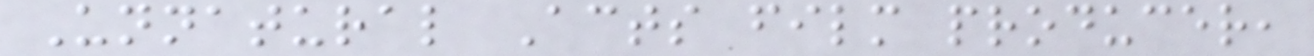Unnatural Acts film producer,
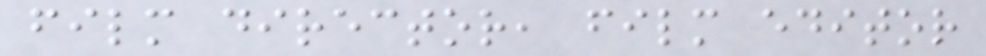film director, film editor
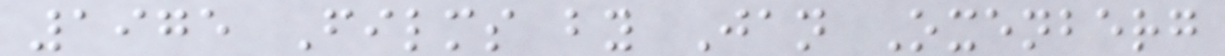1975 Films by Jan Oxenberg
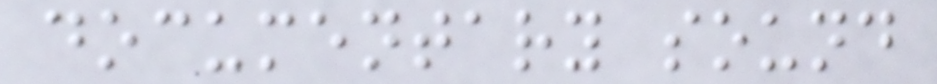documentary sound
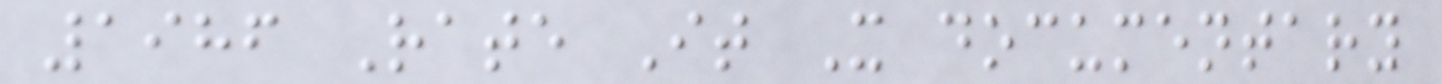1986 Rate It X documentary
